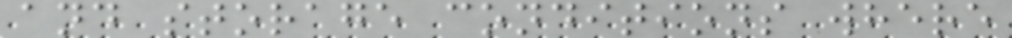and storage conditions where
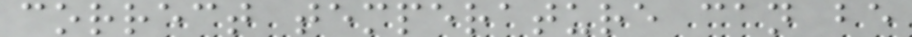correct temperature can be
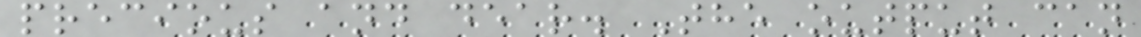precious and dear. The output can
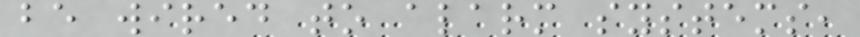be wired to alarm systems,
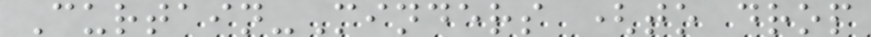Curtain-Minders (to drop
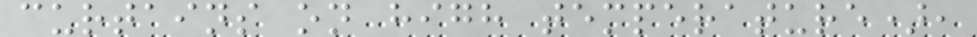curtains on high temperature),
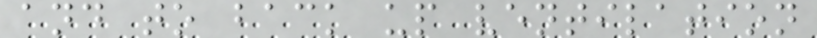and to back up ventilation
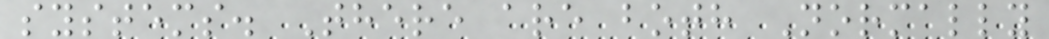systems. There are both Normally
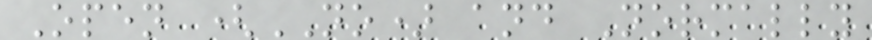Open (NO) and Normally
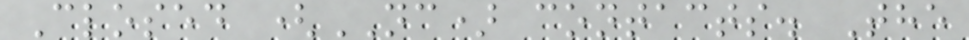Closed (NC) contacts. The
